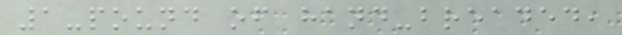1-pound of hand-breaded,
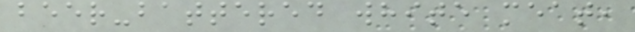beer-battered white meat,
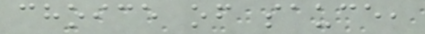choice of sauce,
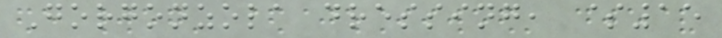Gorgonzola dressing, $15
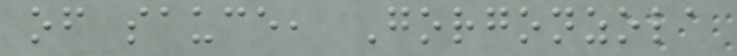of sauce, Gorgonzola
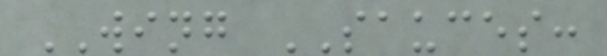WING SAUCES:
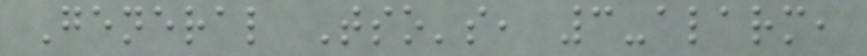General Tso's, 3-alarm,
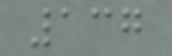137
